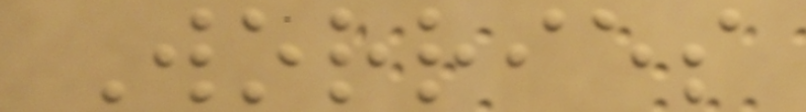Worries
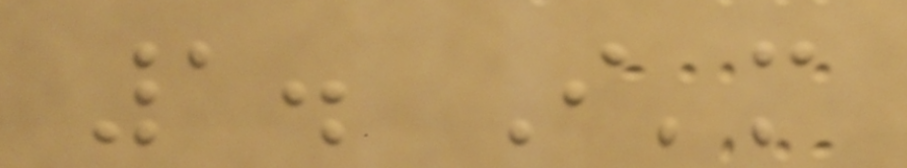1. I'm
